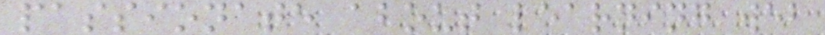passionate about learning web
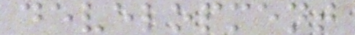development
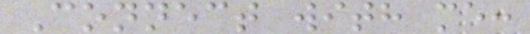Connect with me:
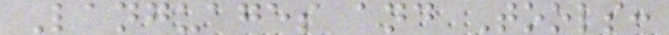Languages and Tools:
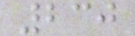230
